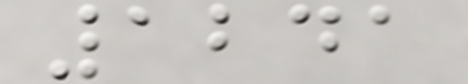1241
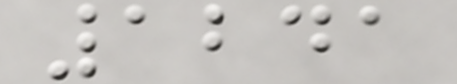1241
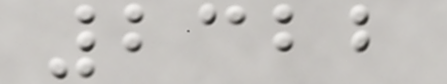2322
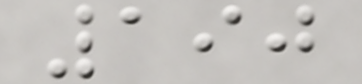190
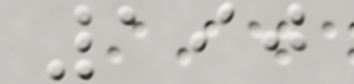190
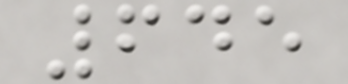645
